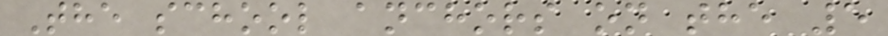The school anchors on the 5
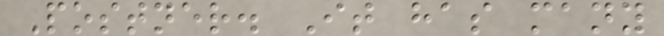Postner. It has many
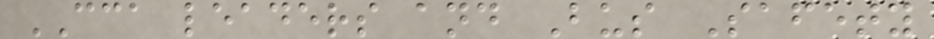CCA leaders and Bus Safety
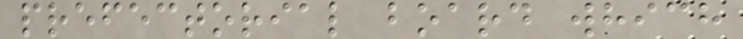prefectorial board which
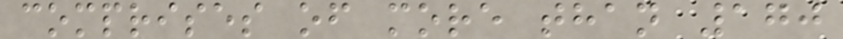comprises of more than 170
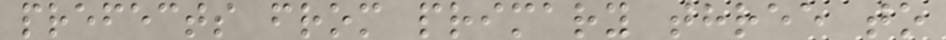prefects from primary three to
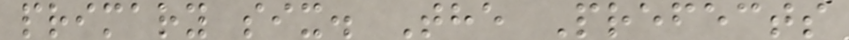primary six. The Prefects
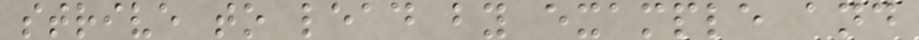strive to lead by example and
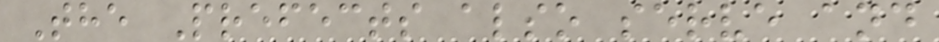The Prefects also serve and
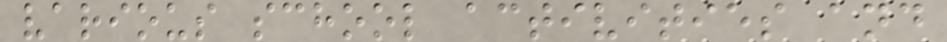various school activities and
